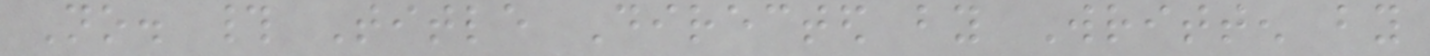No. # Title Directed by Written by
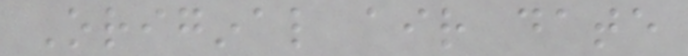Original air date
